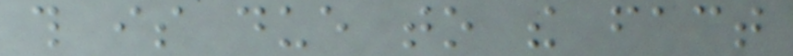this is due to the fact
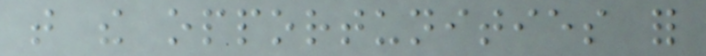that the opportunities for
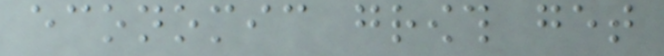economic growth get
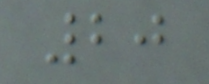20
